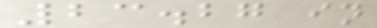23.27 in
